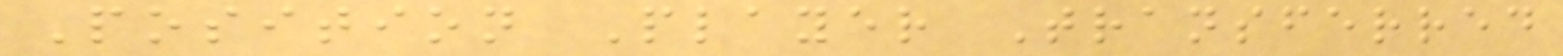Position Player Transferred
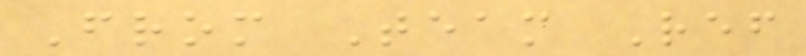From Team Ref
